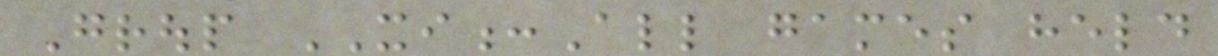Group XI:All games held
